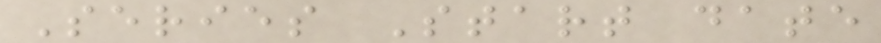Series Start date
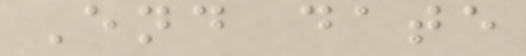End date
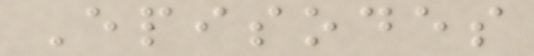Episodes
